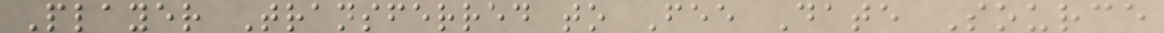Player Transferred to Fee Date Source
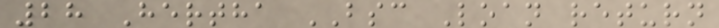28 Hertha BSC Loan return
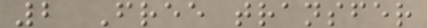2 Free transfer
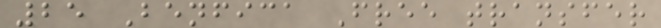25 Benfica Free transfer
